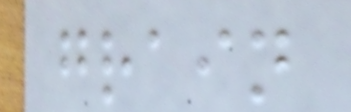grain
